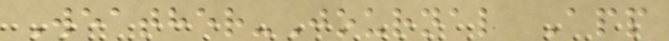Weather-Journal App
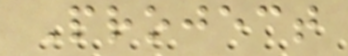Project
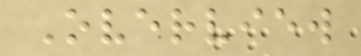Overview
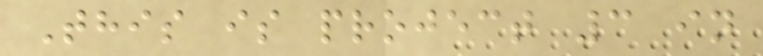This is project 3 in
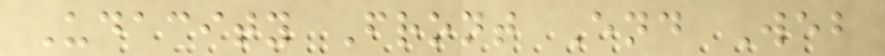Udacity Front End Web
